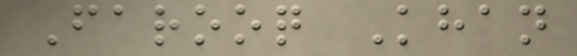Farooq Khan
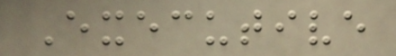Executive
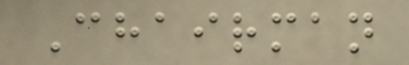Chairman
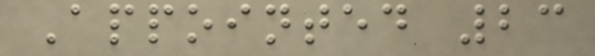Appointed 23
